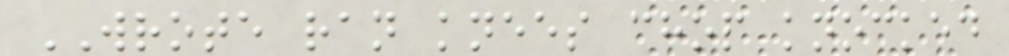WROTE ran knees chop knocked
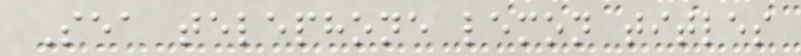Sea telephone lemon titles
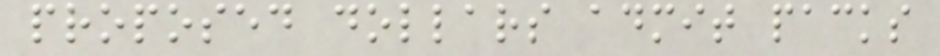proposed dollars admit packs
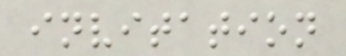invitation
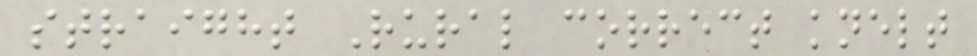straight Rural correct knelt
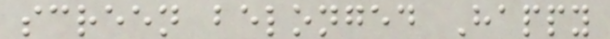screen belonged Happy
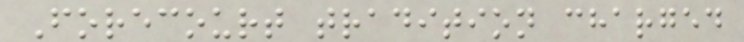Forecourt tradition charged
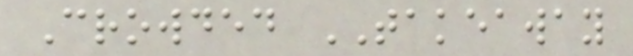Crowded TAKEAWAY
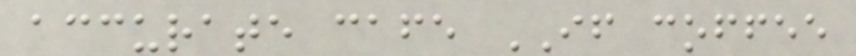accurate cafe IF coffee
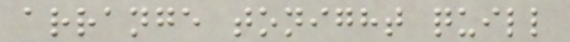arrange tonight quill
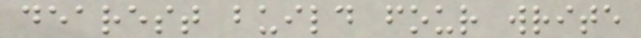dearest build four write
